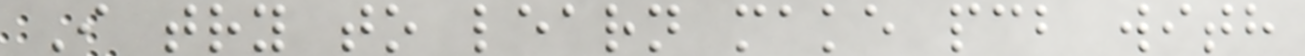I try to learn make pcb with
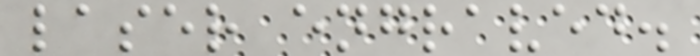laser engraved.
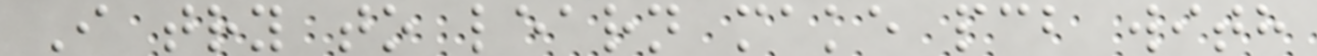I try to learn make pcb with
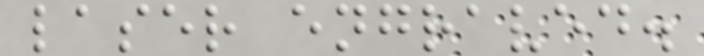laser engraved.
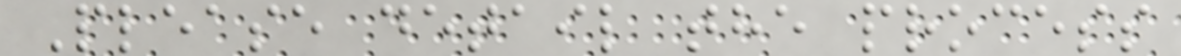Please detail the process
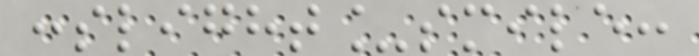:slight_smile:
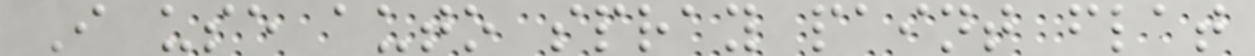I use auto spray paint flat
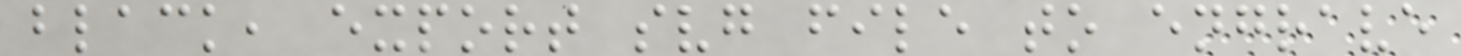black, export svg file to engrave
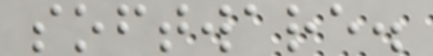software.
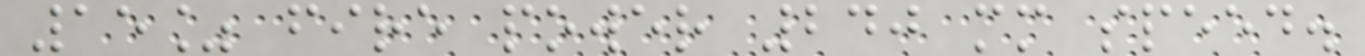15% fire power 240 mm speed.
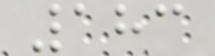183
